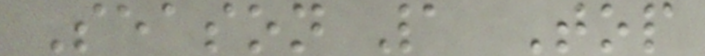Season 1 Top
